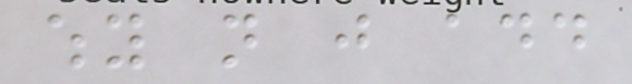why not just add
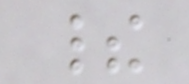their
